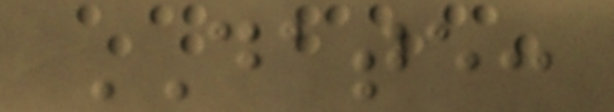DATE:
